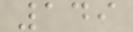149
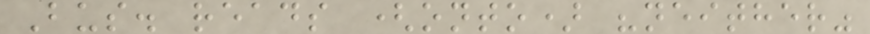Bus. reads (onto) "neither"
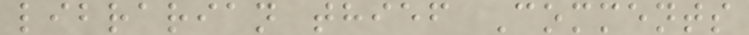librarian thief Comments
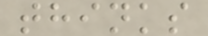thinks
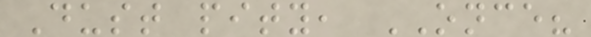Dust pity, ONCE?
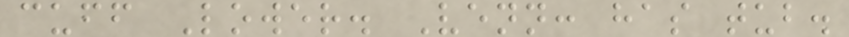cuff Lower. Venn: has tub.
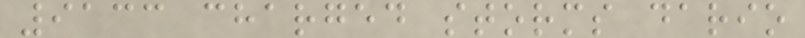9133 charged storms dario
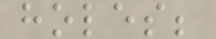holes;
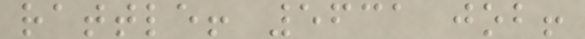rattle! 5631 job!
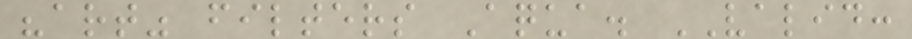"art" filters Aqua. VALID:
